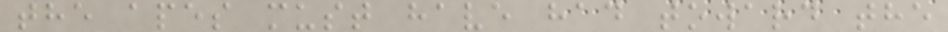the apes must have had toward the
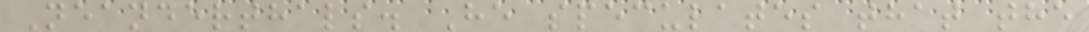Neanderthals. He speculates that the
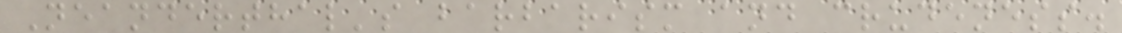Neanderthal's barbarism and crudeness.
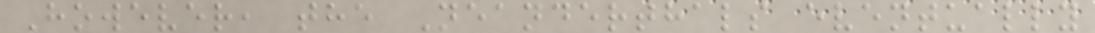However, the Neanderthals eventually
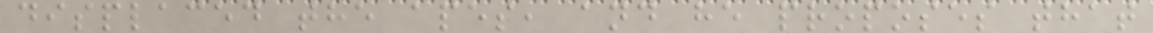displaced the apes, and he proposes that
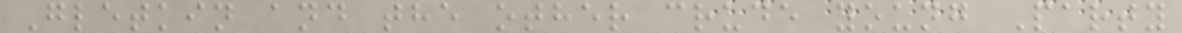Gletkin and the other crude young Party
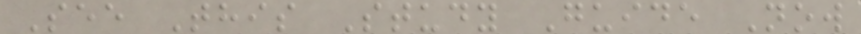See This Study Guide Now
